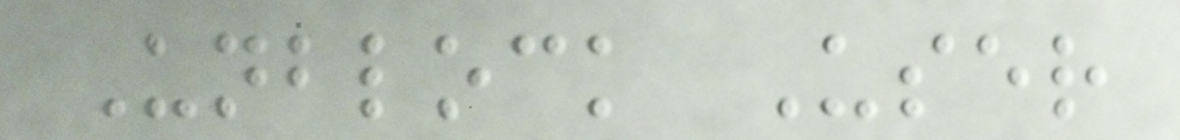Unblock User
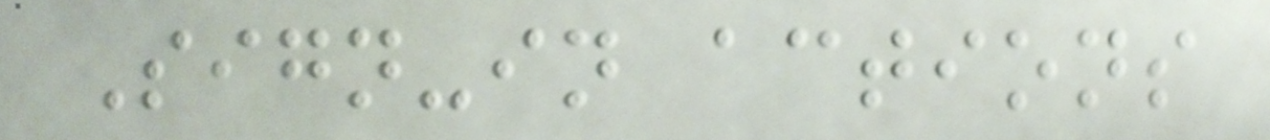Sign-in actions
